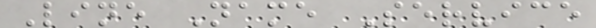Line Name Service
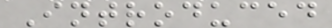Introduced
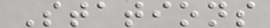Stations
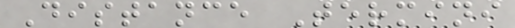Distance Termini
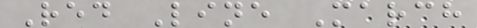Red Line March
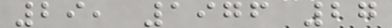29, 1976 27
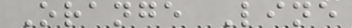Orange Line
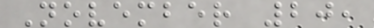November 20,
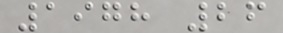1978 26
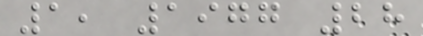1, 1977 28
